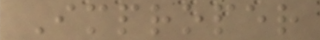Improper
